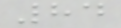84
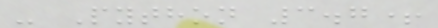- Python 3.7+
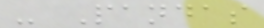- Pandas
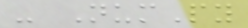- NumPy
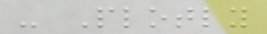- Plotly
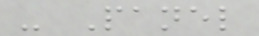- Panel
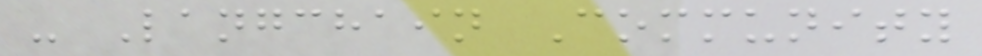- Langchain Community
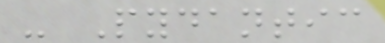- Pydantic
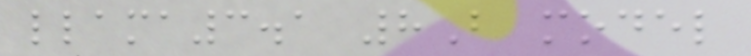llama3.1 8B model
